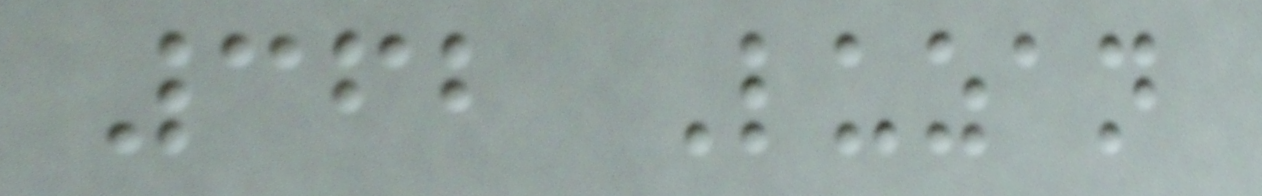362 Luzan
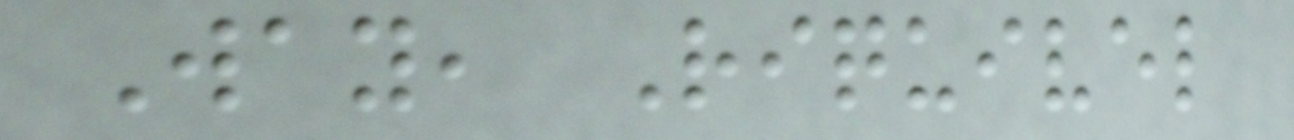Way, Riquivel
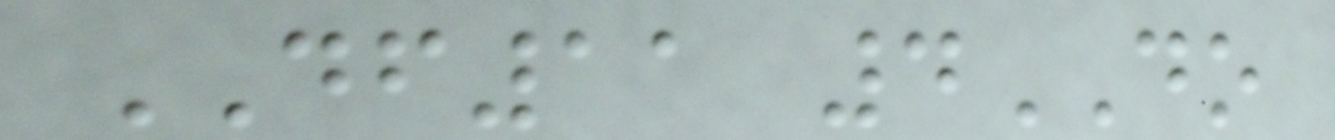DF11 4DO
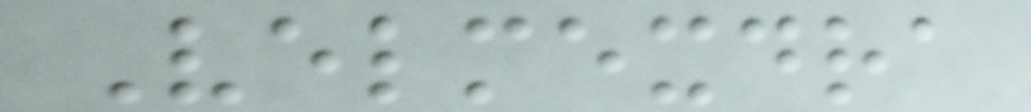Velmexdra
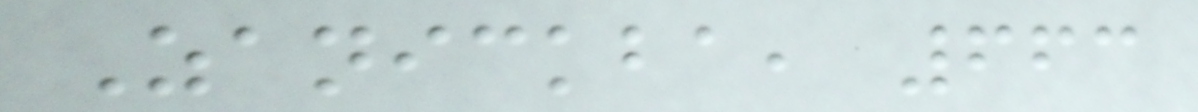Zanickba, 663
